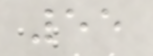55
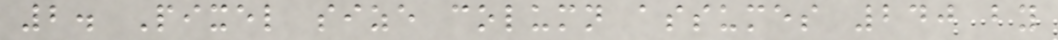2. Pixel size column assumes 240 by
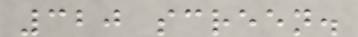320 screen.
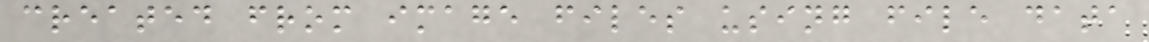created from image files using file data
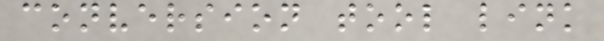conversion tool link
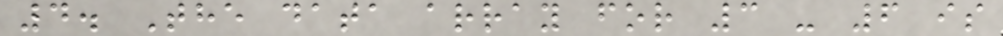4. The data array for 3 - 6 is
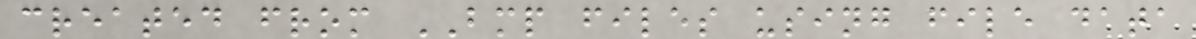created from BMP files using file data
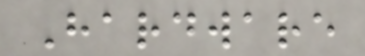Hardware
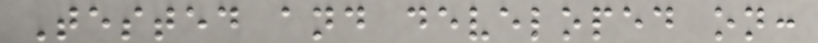Tested and developed on:
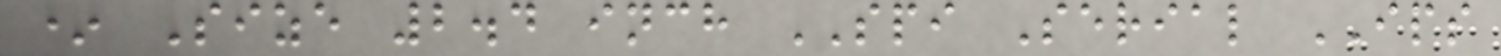* Size 2.4 inch SPI Serial IPS
